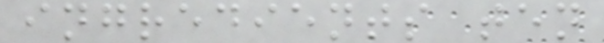ingredients ten
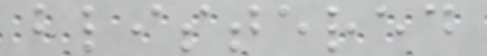blistered
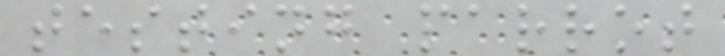testing parrot
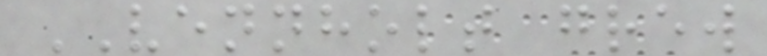VENNHOLT grew
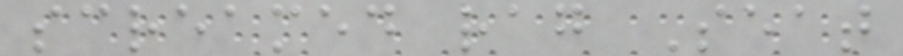screamed rag Seat
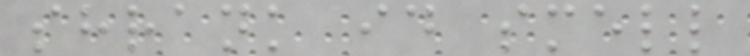shrank id smell
